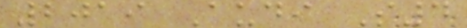2019 Audi S4
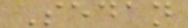Sedan
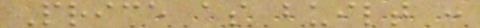Price as built :
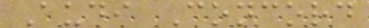Audi Concord
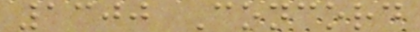1300 Concord
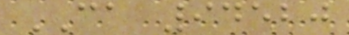CA 94520
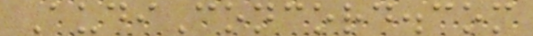AudiConcord.com
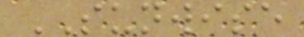SUNWISE
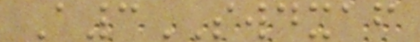A3SWDXAF
